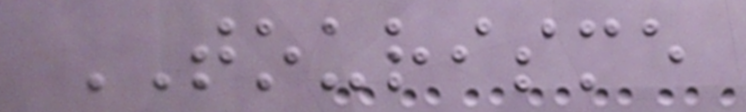TOURISME
